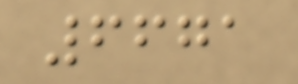6671
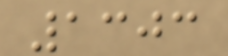1303
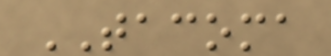TACOMA
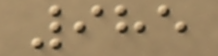985
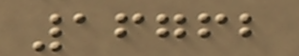16762
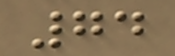74
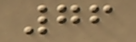76
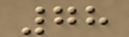78
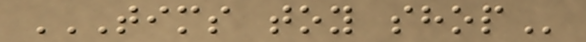TIMS TOY SHOP
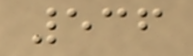536
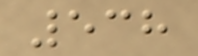538
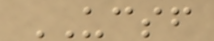UCSF
